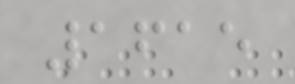1615
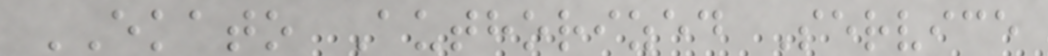EKATO Authorized Service
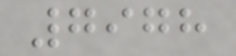7978
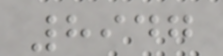8947
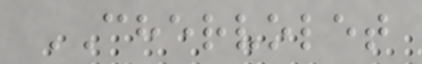CHERVOLET
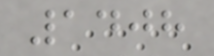1408
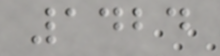1424
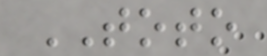TOTO
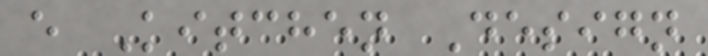e Kitchen Design
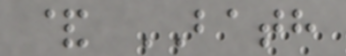& BATH
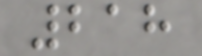218
